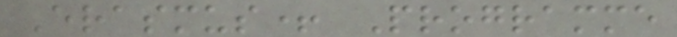Erasmus+ Programme
